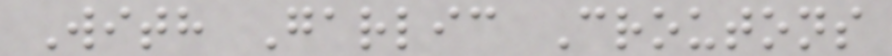With Garlic Croutons
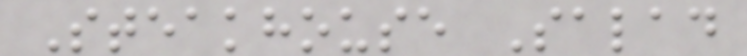Steakhouse Salad
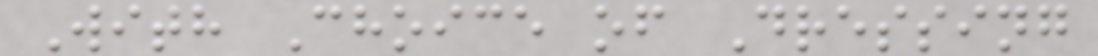With Choice of Dressing
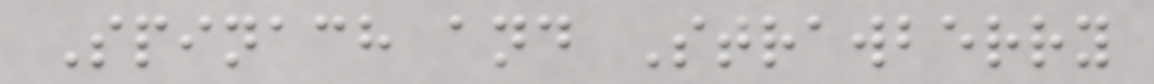Spinach and Strawberry
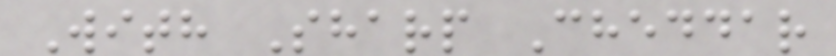With Sharp Cheddar
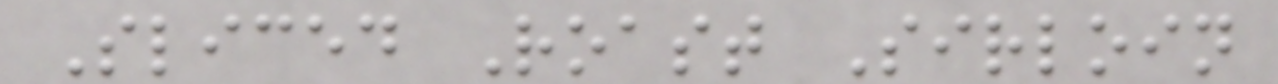Sliced Roast Sirloin
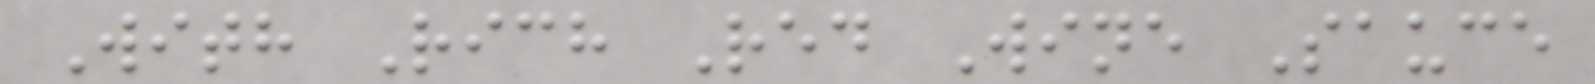With Rich Red Wine Sauce
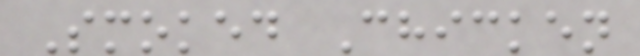Smoked Chicken
